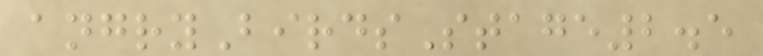angryBirdsStage2.5
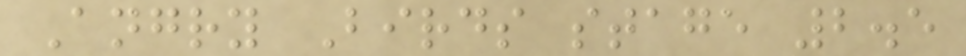Angry Birds stage 2.5
